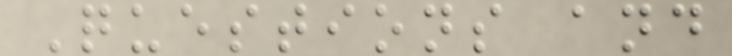Questions and
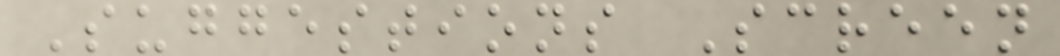Suggestions Screen
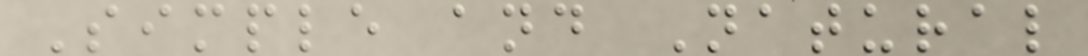Simple and Natural
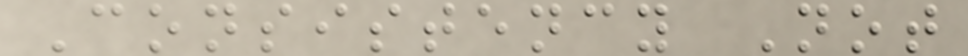Consistency Not
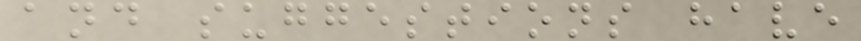and suggestions have
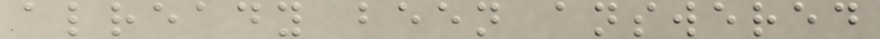already been answered
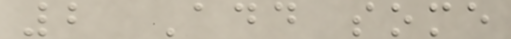2 Add some
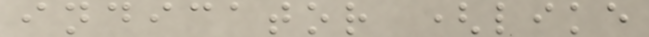indicator (like
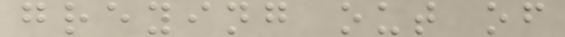greying out of
